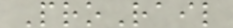ProRail
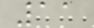11
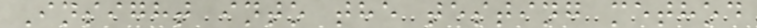Insight into the testing method
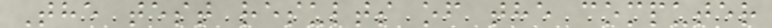The test results of the computer
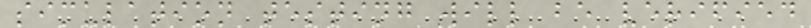simulation testing will be verified
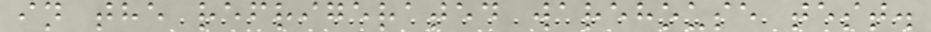in the refrigerated warehouse test.
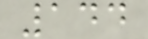144
